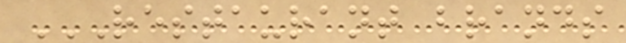RESTAURANT BRANDS
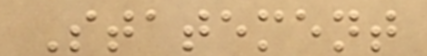Statement
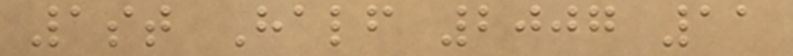1st Half 2007 11
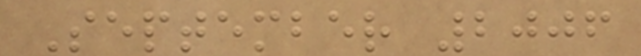September 2006
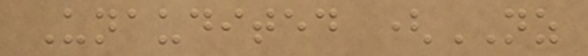Unaudited (NZ
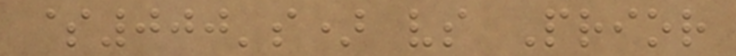$000's) vs Prior
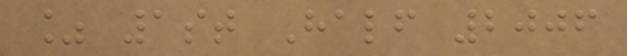% 1st Half 2006
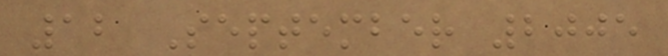12 September 2005
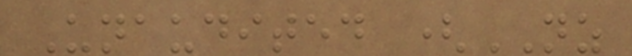Unaudited (NZ
